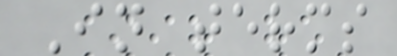In terms
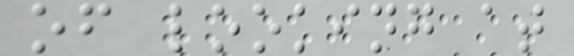of looking at
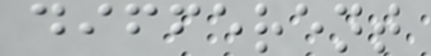different
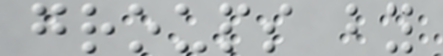groups by
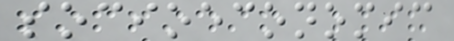socioeconomic
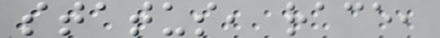status, race,
